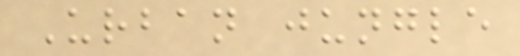Urban jungle
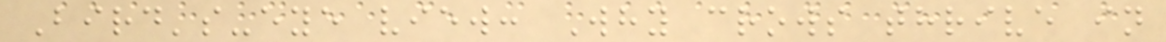Bird's-eye view: Why crows thrive in
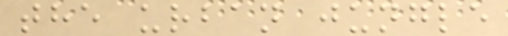the urban jungle
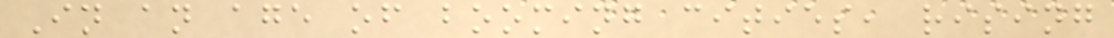In an age of booming cities, rising
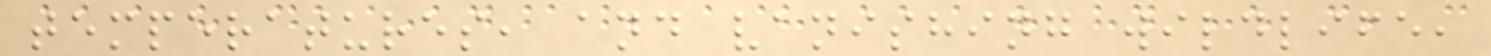temperatures, and vanishing wildlife,
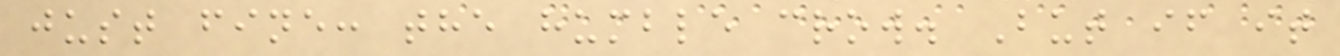just fine: the humble crow. But if it
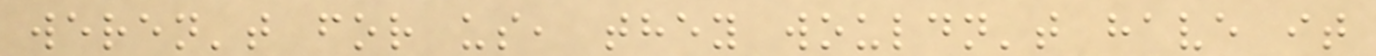weren't for us, they wouldn't have it
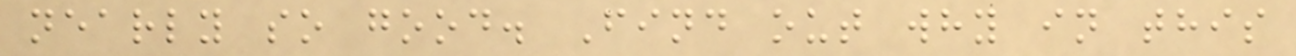nearly so good. Find out why in this
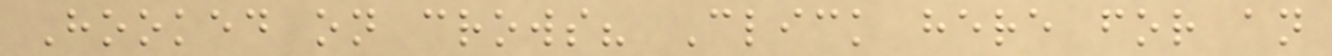Hooked on crows? Click here for an
